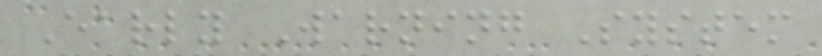Early Warning System
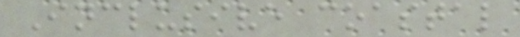Inclusive coastal
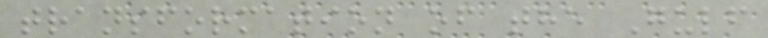transformation of the Gulf
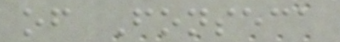of Fonseca
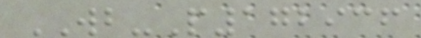WB-P172936
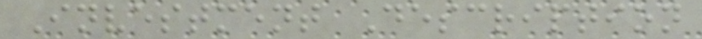Investment Description
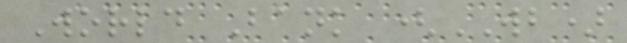World Bank (WB)
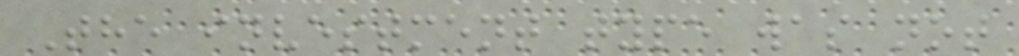The investment type was not
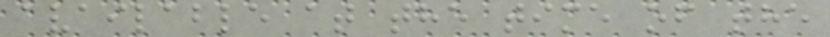available at the time of the
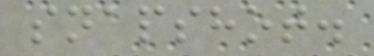snapshot.
